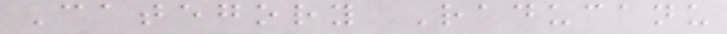Category Raducanu
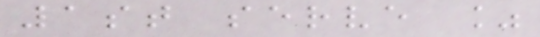1st serve %
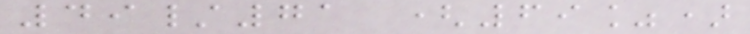49/71 (69%)
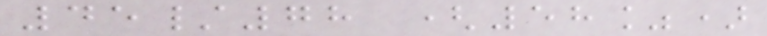45/78 (58%)
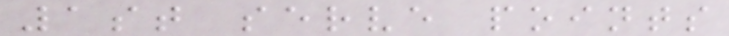1st serve points
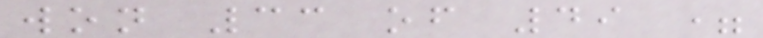won 33 of 49 =
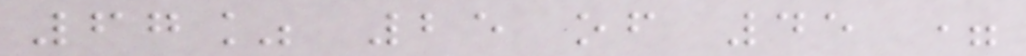67% 25 of 45 =
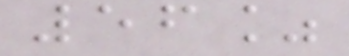56%
